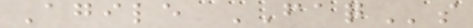Agile FAQs
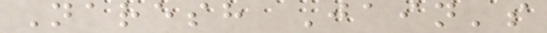Naresh Jain's
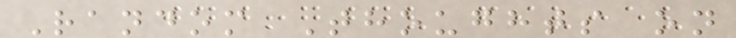Random Thoughts on
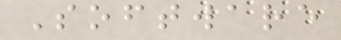Software
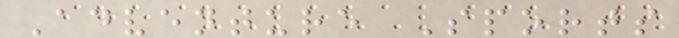Adventure Sports
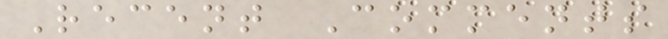Recent Comments
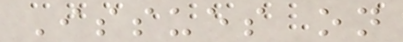Issues on
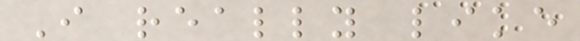I really like
